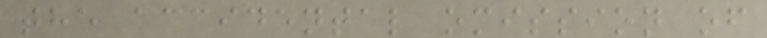the accidental omission of
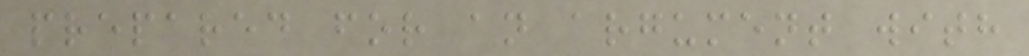prepared for an argument with
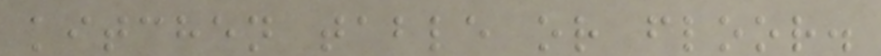kitchen table or floor.
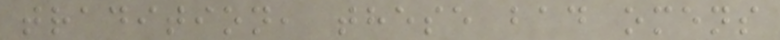tradition, these bad omens
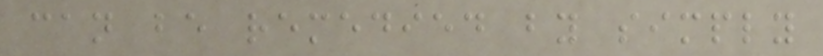can be remedied by simply
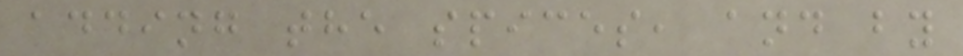adding the spices, and by
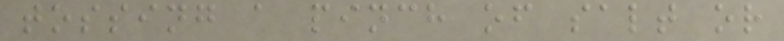tossing a pinch of salt or
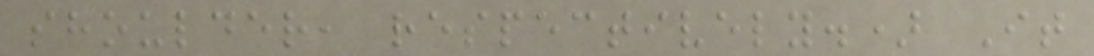shoulder, respectively.) It
